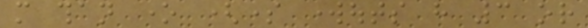more than one (some workouts have 3 or
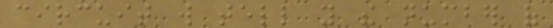circuit will tell you the number of
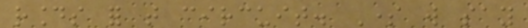rounds for that circuit. Some will say
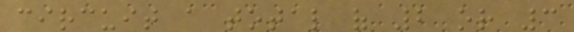circuit a total of 2 or 3
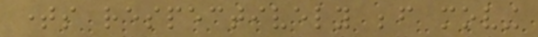times respectively before moving
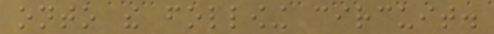onto the following circuit.
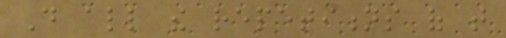Do all the repetitions of that
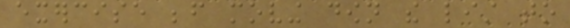exercise before moving down the list to
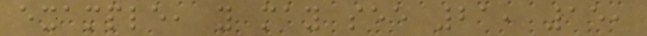example, you may see 21, 15,
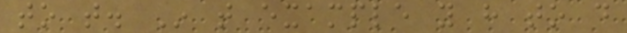to that. In that example you have to do
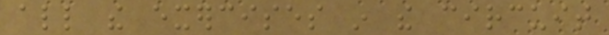all the exercises in the circuit
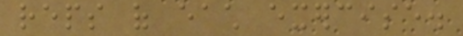reps of each exercise.
